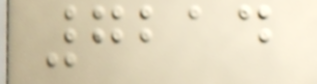7214
